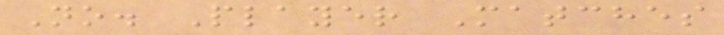No. Player Matches
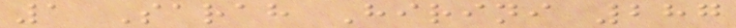1 Sarah Hirini 287
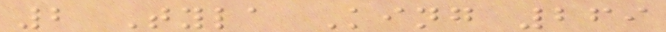2 Tyla King 269
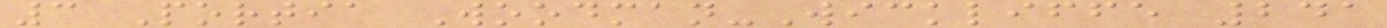3 Portia Woodman-Wickliffe 241
